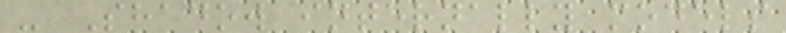- Shadow internally models
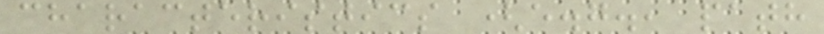characteristics (e.g., path
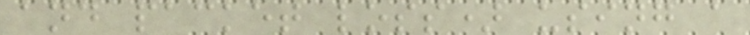and packet loss) using a
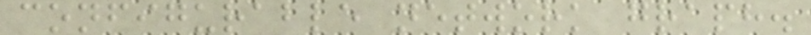configurable network graph.
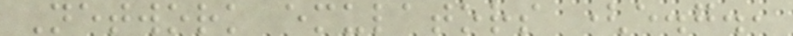Network emulators (e.g.,
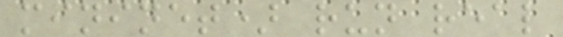mininet) run real
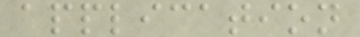application
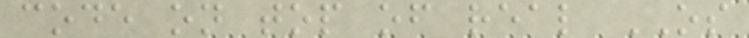code on top of real OS
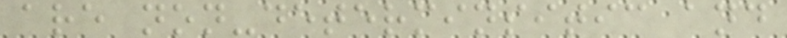are non-determinsitic and
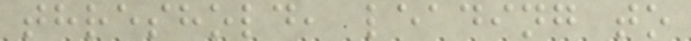threshold, leading to
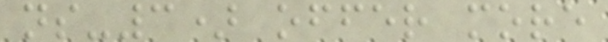ns-3) offer more
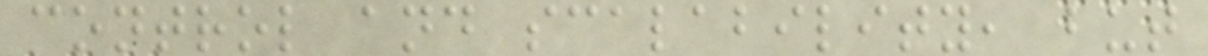control and scalability, but
